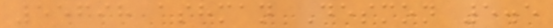55698 ashman Desmon 5.5
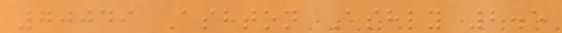70049 Ashton Ashly 2.5
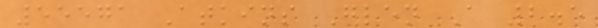55571 Atkins Glen A 2.5
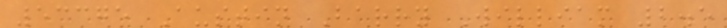53375 Austin Barry William 2.5
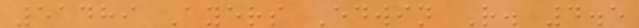51489 Ayers Edwin R. 4.5
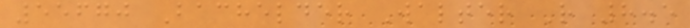55670 Bachelder Walter R 8.5
